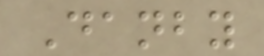Danby
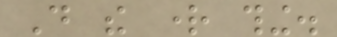Do the right thing.
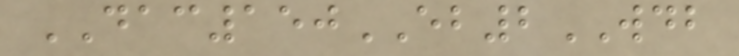DAC150EB2WDB
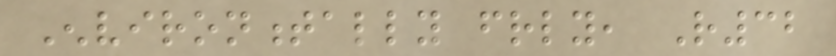Environmentally friendly, R32
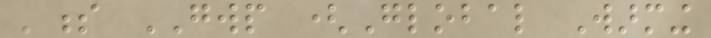's GWP (Global Warming
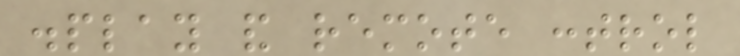display and remote control
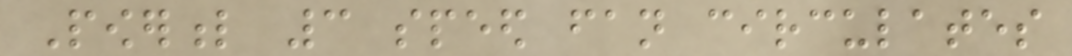Powerful 3 speed fan circulates
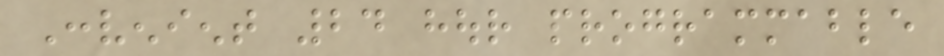Convenient 24 hour programmable
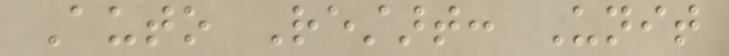Auto Restart: Unit
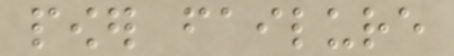power failure
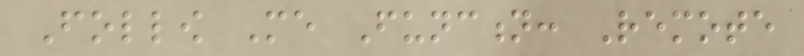Follow Me Function: Remote
